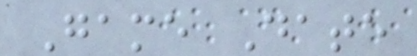Game Date
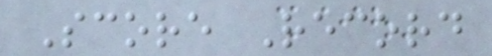Score Record
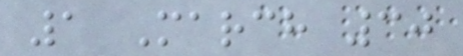1 March 30
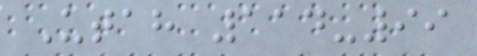Utah 114-99
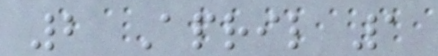2 April 1
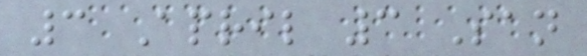3 April 3 San
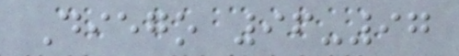Diego 96-97
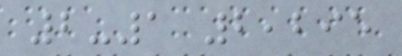2-1 2,295
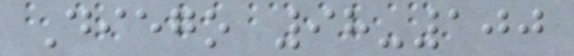Diego 98-100
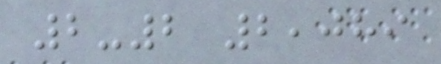2-2 2,089
